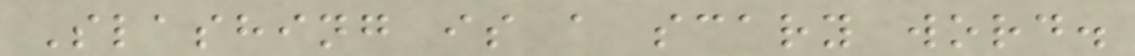Slashing is a scary word.
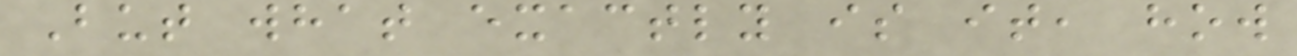But what exactly is it, how
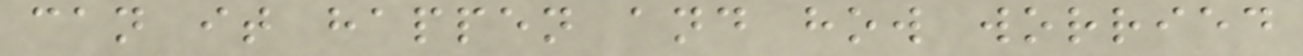can it happen and how worried
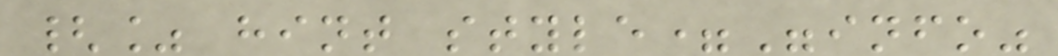{% hint style="info"
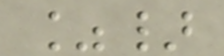%}
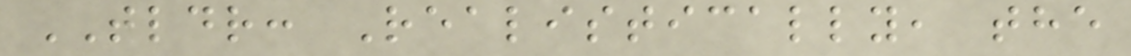TLDR: Realistically, the
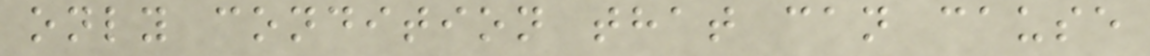only condition that can cause
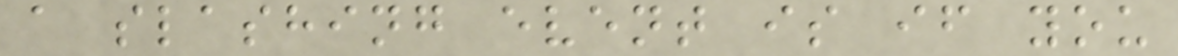a slashing event is if you
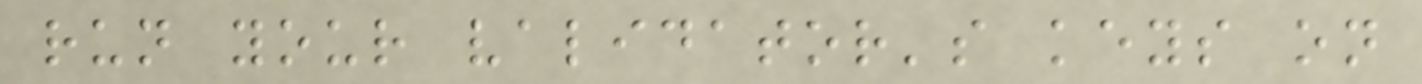run your validator's keys on
